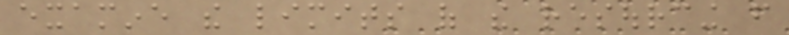examine the limits of the resourcing from
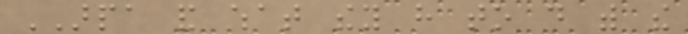ARPA and what they have to do with the
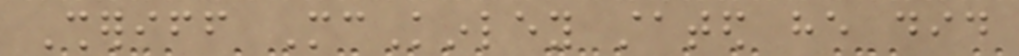Sheriff McKinley stated he did
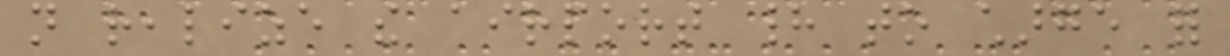not realize the airport had to charge for
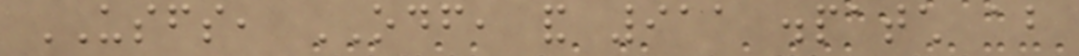USFS, ODF, and 911 dispatch about
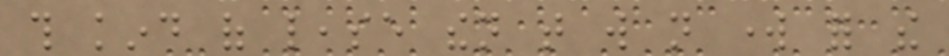this kind of lease then that will not work for the
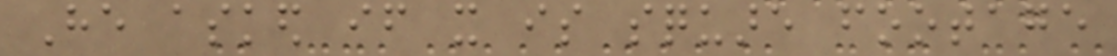He asked if it is square footage
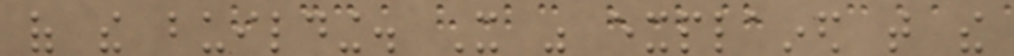of the building. It was explained that the
